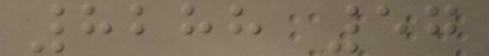8288 57
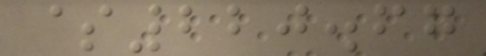$220.67
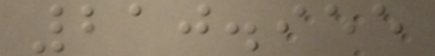210.955
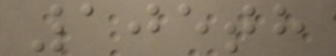105th
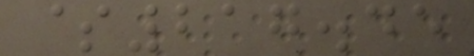$217.45
